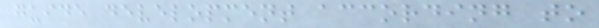guide development according to
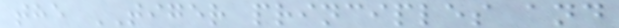the TIGER principles and
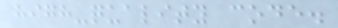high-quality code.
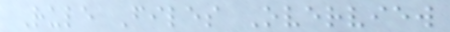Rule Files Overview
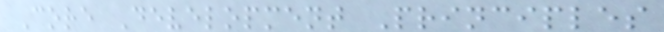Core Development Principles
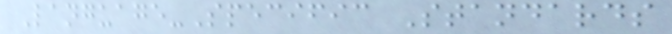Language-Specific Standards
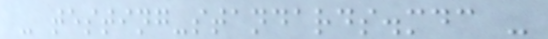- testing-standards.mdc -
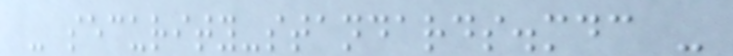- security-standards.mdc -
